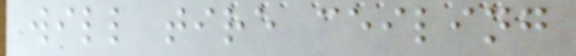will tire ceiling
